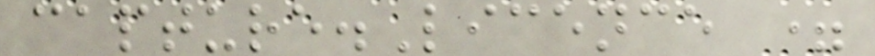capture.Licence =
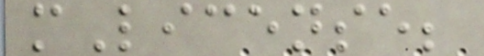mLicense;
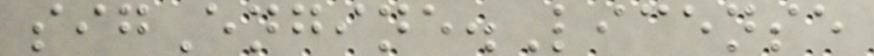sigEngine.License
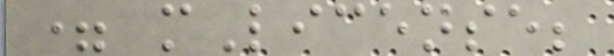= mLicense;
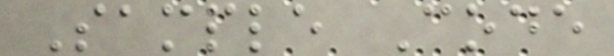Sample Code
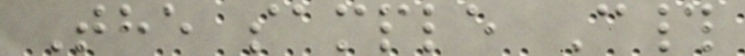The sample C#
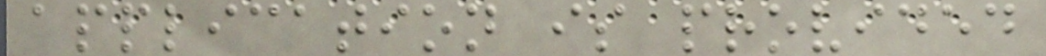application is provided
